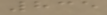835
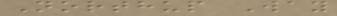Northup Way
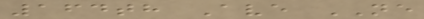164th Ave NE
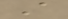A
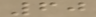60
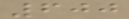600
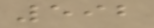592
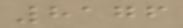8176
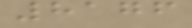8176
